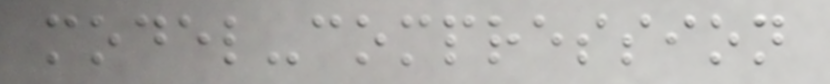model-compression
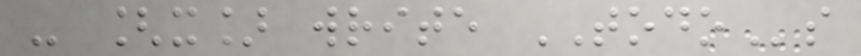- [x] write TODOs
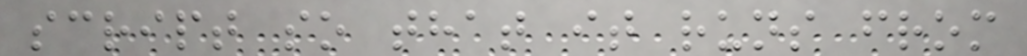script so that it runs from
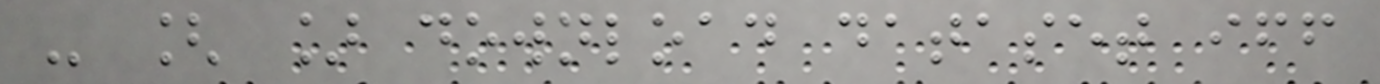- [ ] download dataset iff
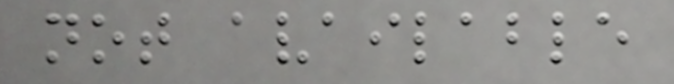not available
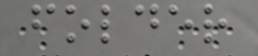folder
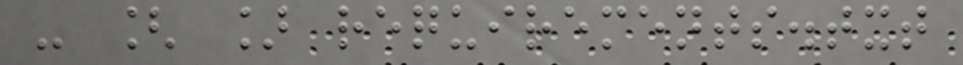- [ ] requirements.txt
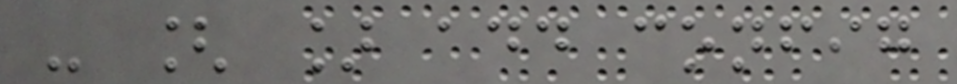- [ ] add config
